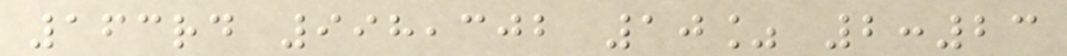163rd 998,302 10% 2:23
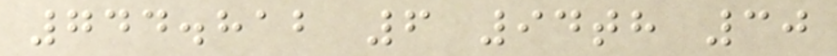744.812 6 94th 30
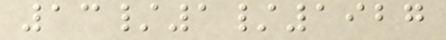13/1/1927
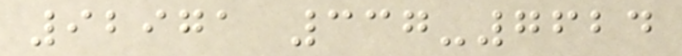92971 337-7624
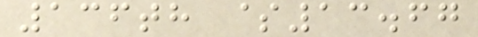136th $13.67
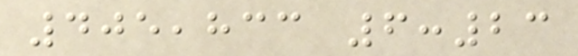405,833 6:23
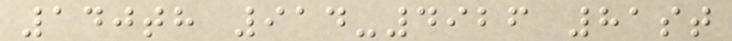140th 914-4926 81st
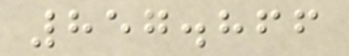857.866
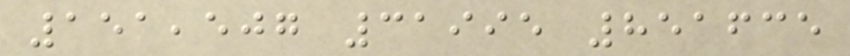151,507 31995 851635
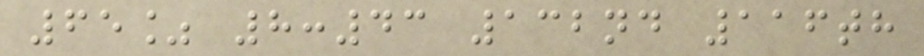65% 8:43 132nd 116th
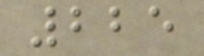225
